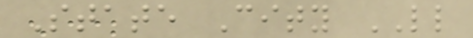State City LL
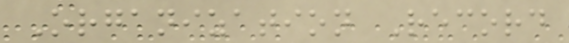Organization Record
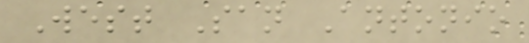West San Antonio
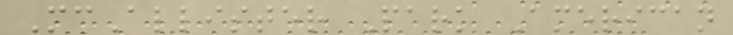McAllister Park American
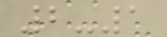2-1
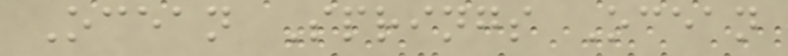Ocean Springs Ocean
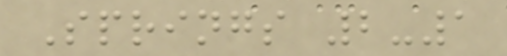Springs 2-1
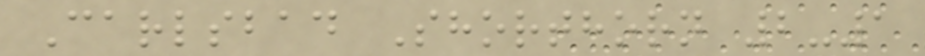Carlsbad Shorthorn 2-1
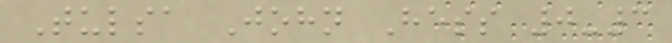Tulsa John Hess 0-3
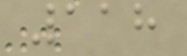118
